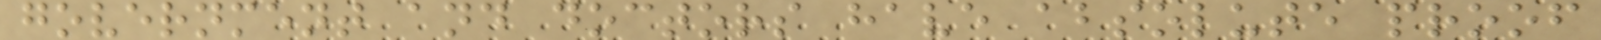government and doctors have absolute proof
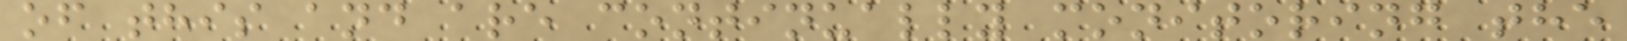of this and are continually monitoring the
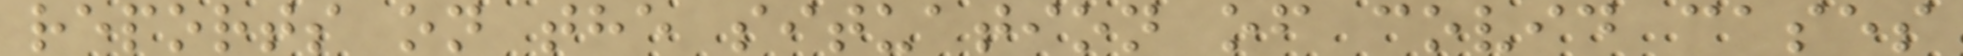reports on the situation of covid cases
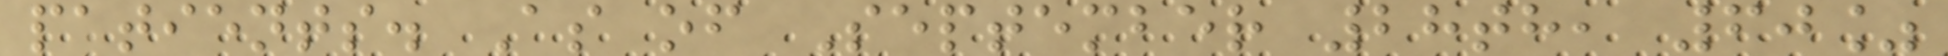patients. As of September 28th, 60%
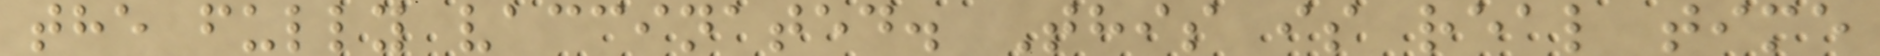the fully vaccinated. This is real time
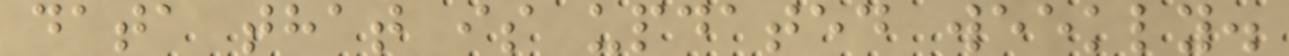data that is updated weekly.
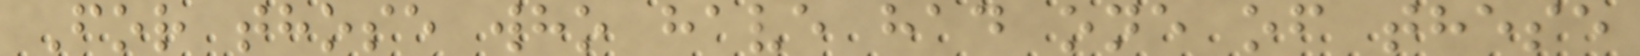For those who have had one of these
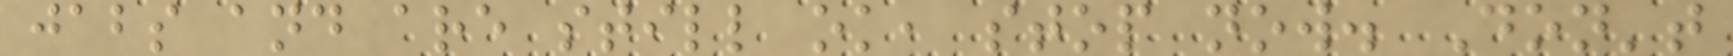jabs and are still ok, stop now. Don't
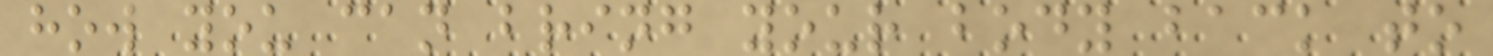how you can bring your body back to
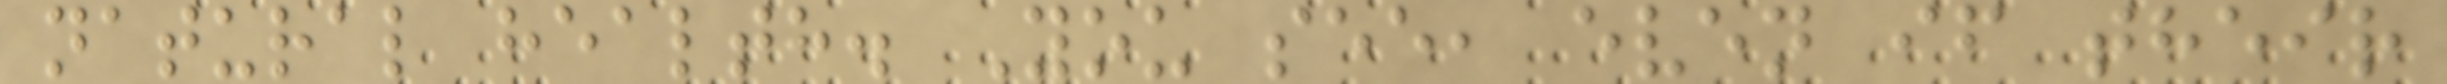natural health. You see, even if their
